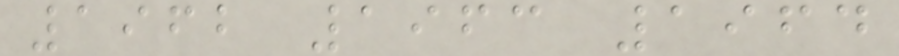1962 1963 1964
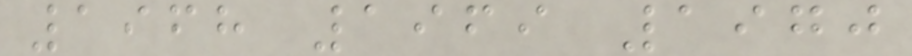1968 1969 1970
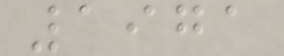1971
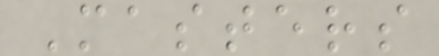Masters
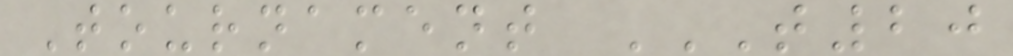Tournament T20
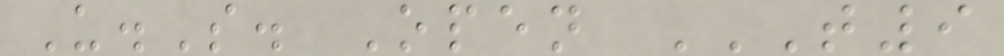U.S. Open T9
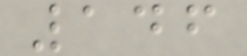146
